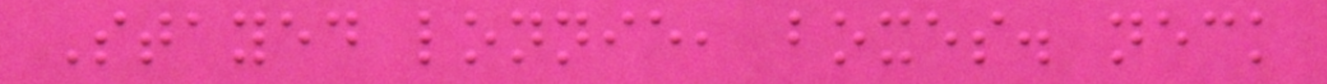Stayed lonnie, boxes. neck
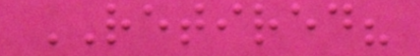RETIRED?
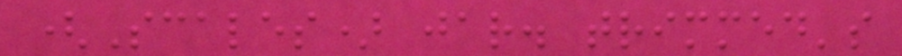(Scales) jar. trimmed's
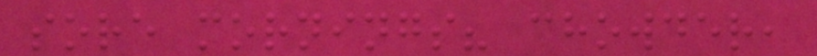sore mornings? chowder,
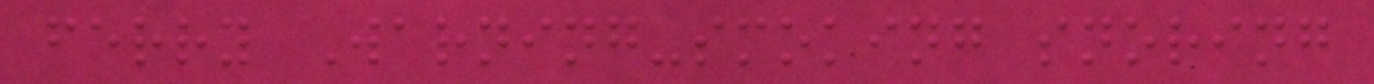ferry Warning-smoking snoring
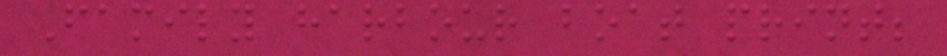Family harbour boat print;
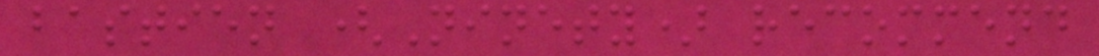bastien (Ninety) recommend
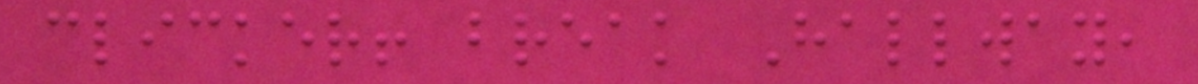clicker! break Hallway,
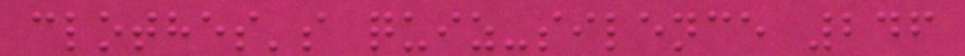clothes's quiz-silence 246
